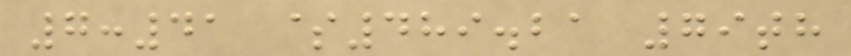7:41 $489.21 79th
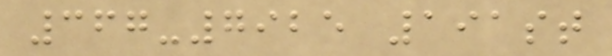367-7925 191st
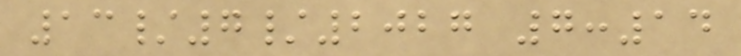13/7/2027 7:14
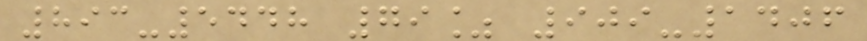893-5448 79% 909-1406
